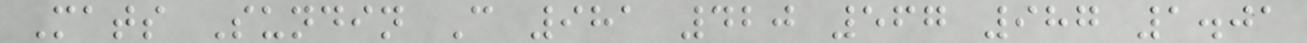Mats Sundin C 981 420 567 987 1.01
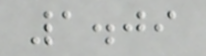1.09
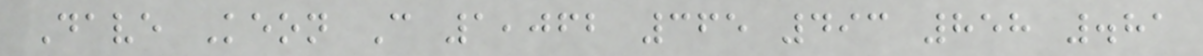Dave Keon C 1,062 365 493 858 .81
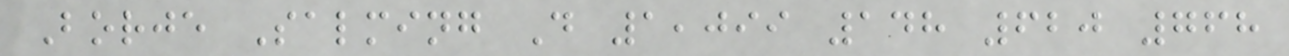Borje Salming D 1,099 148 620 768
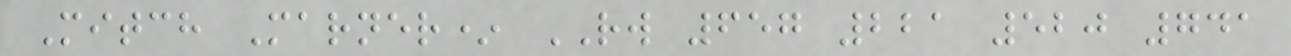Mitch Marner* RW 657 221 520 741
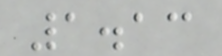1.13
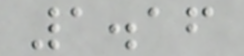1.16
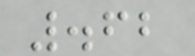.62
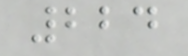224
